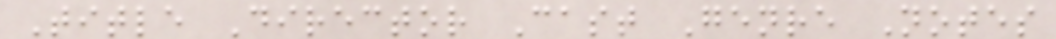Title Director Cast Genre Notes
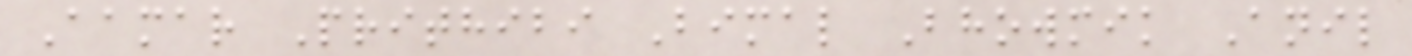Aamar Prithibi Bimal Bhowmik Anil
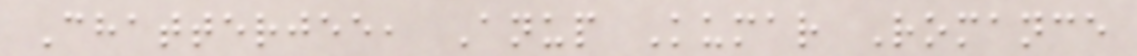Chatterjee, Anup Kumar Romance
